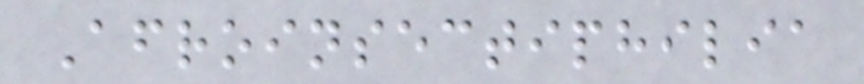Afroinsectiphilia
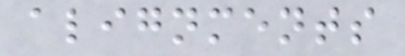alignments
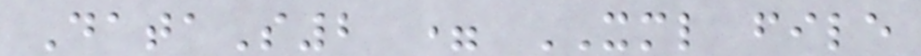DataS2 = XML file
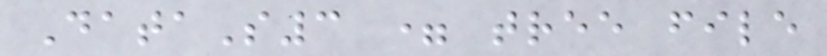DataS3 = tree file
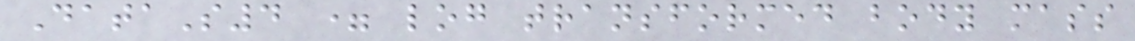DataS4 = log transformed body mass
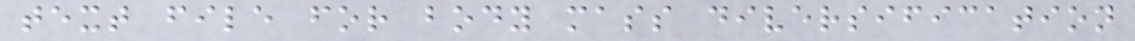text file for body mass diversification
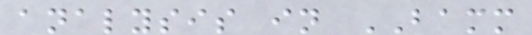analysis in BAMM
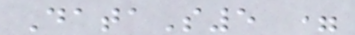DataS5 =
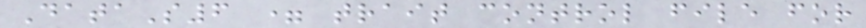DataS6 = trait control file for
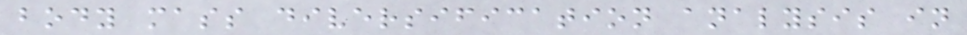body mass diversification analysis in
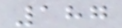187
